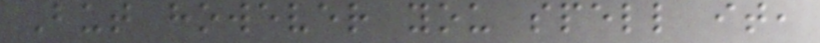But however you spell it,
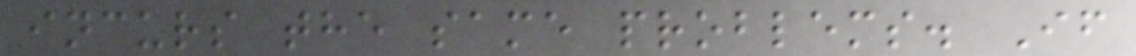incurs the same problems. If
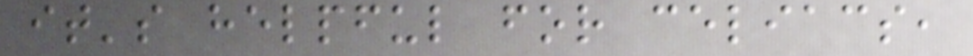it's helpful for celiacs,
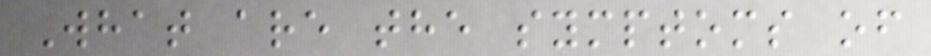What are the symptoms of
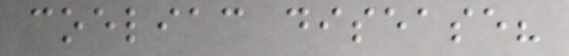coeliac disease?
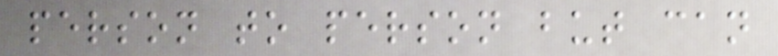person to person but can
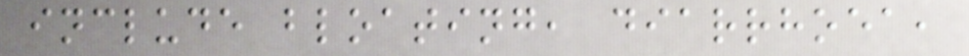include bloating, diarrhoea,
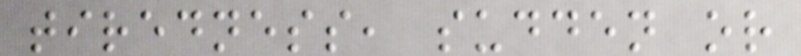tiredness, sudden or
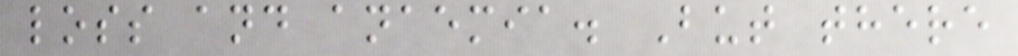loss and anaemia. But there
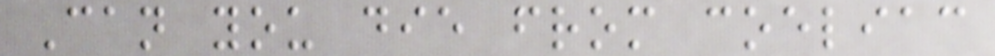Can you die from coeliac
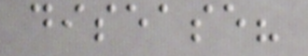disease?
